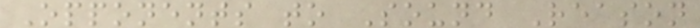Opponents to Sound Reason
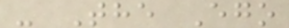- The Ego
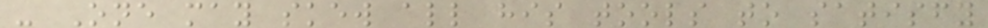- One may skew all his tools to satisfy
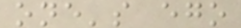one's ego
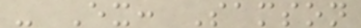- Ex: Samson
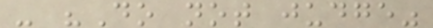- "Do not judge"
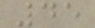45
